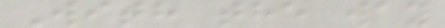With the way
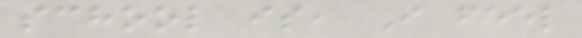school is, I feel
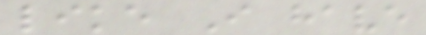like I have
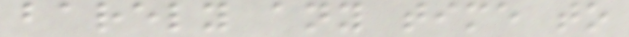barely any time to
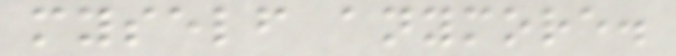myself anymore.
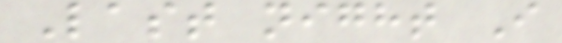Last night I
